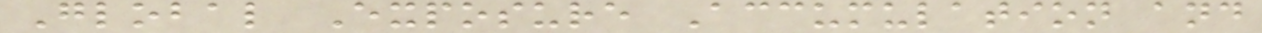Global Exposure Accumulation and
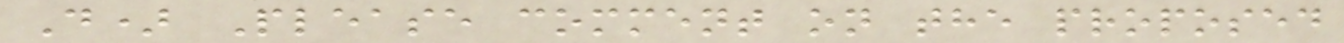D) Please comment on the proposed
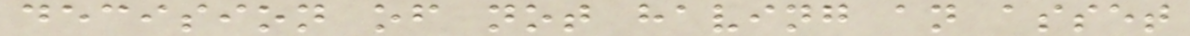decision of not having an asset
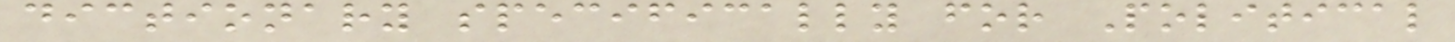dictionary specifically for Political
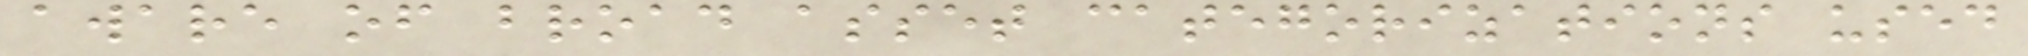aware of broad asset categorizations used
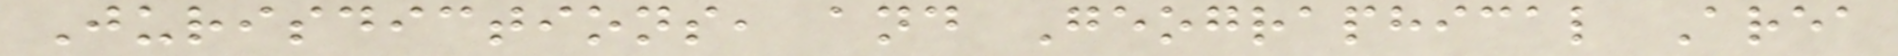Jurisdictions, and Geographical Area
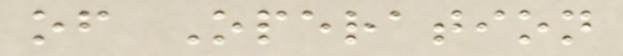of Operation
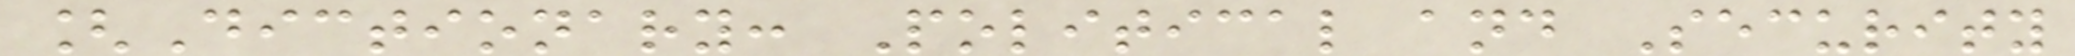[Dictionary: Political and Security
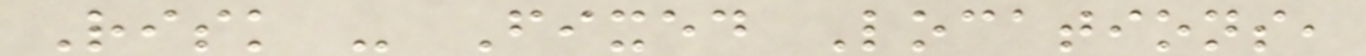Risk - Fixed Locations,
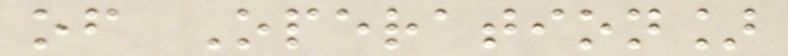of Operation]
